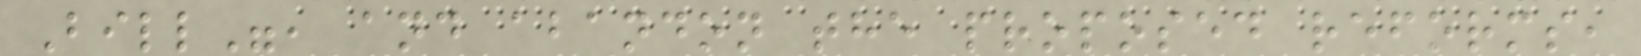Bill", and abandon the proposed reforms,
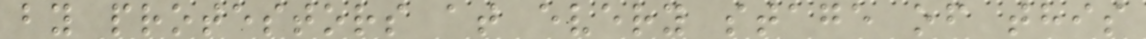by protestors at every stage of this
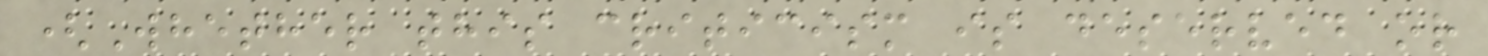(Whether this criticism is deserved or
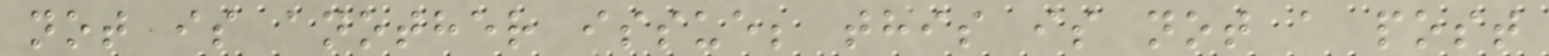not is another issue; this is not a post
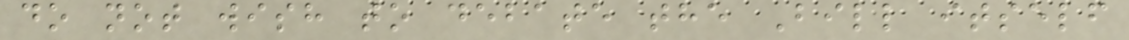do not wish to debate the Bill itself
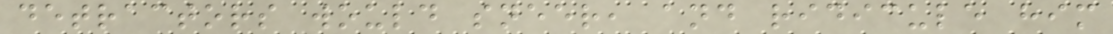detractors would sneer, and ridicule him
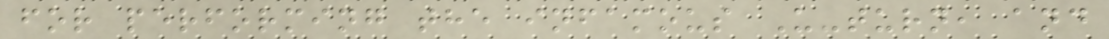for performing the infamous U-turn, and
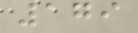179
